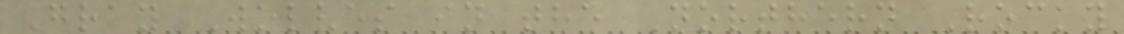Gray Wolves in the Northern Rocky
